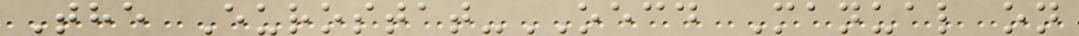The Eurostat-OECD Manual on
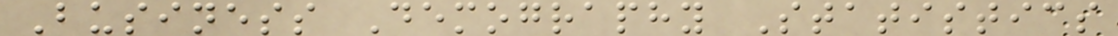Business Demography Statistics
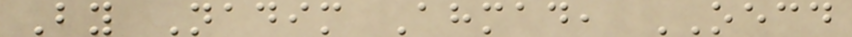By Nadim Ahmad, OECD
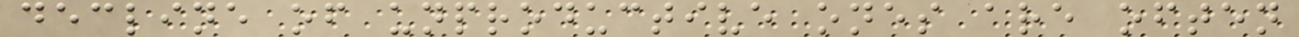decline of unproductive ones are often
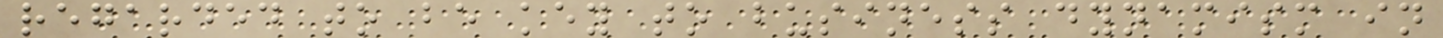regarded to be key to business dynamism in
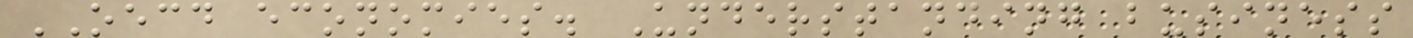OECD economies. Understanding business
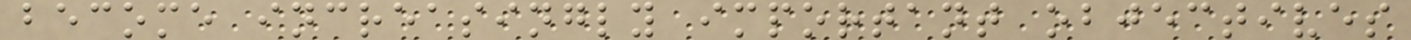become increasingly important objectives
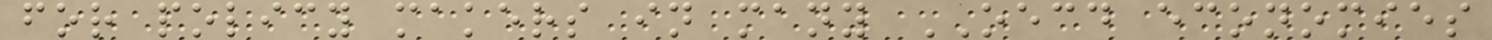for policy makers in many OECD economies
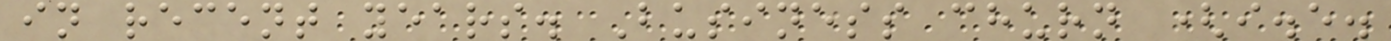in recent years. Business churn (i.e.
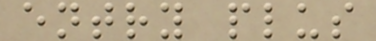entry plus
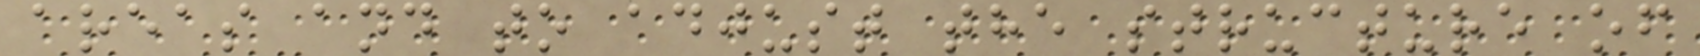areas and to adjust the structure of
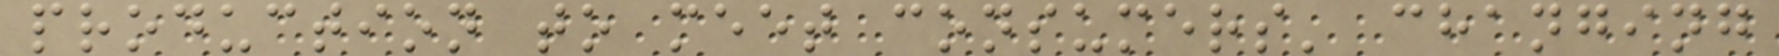production to meet consumers' changing
